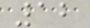12
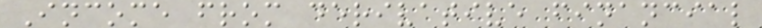Income from derivative financial
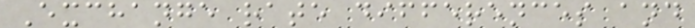Exchange rate differences and
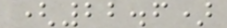(22.6)
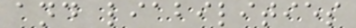and liabilities
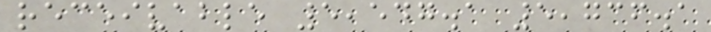receivable 5,547.1 5,736.1
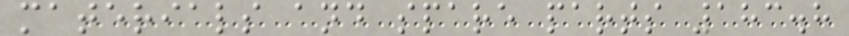materials and spare parts 183.8
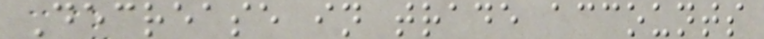Decrease in trade accounts
